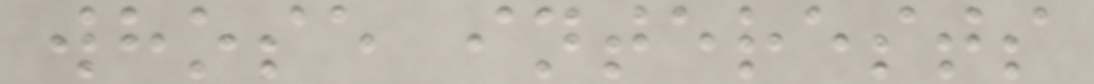whose interests
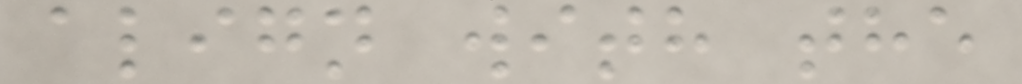align with the
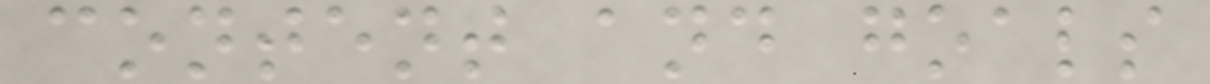content and goals
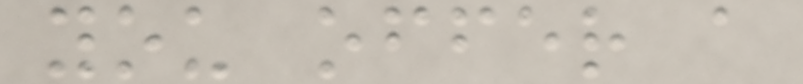you offer a
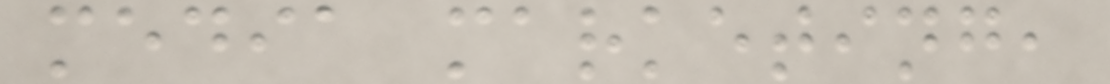media marketing,
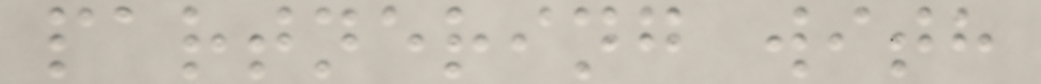partnering with
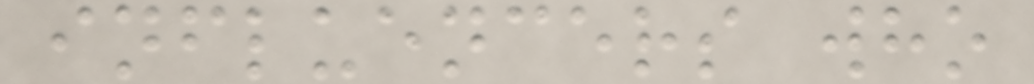influencers who
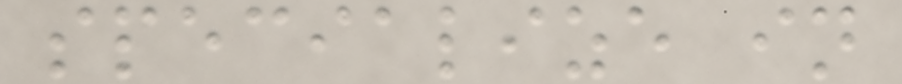specialize in
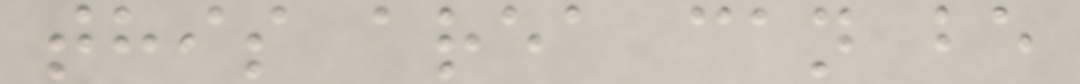this area can be
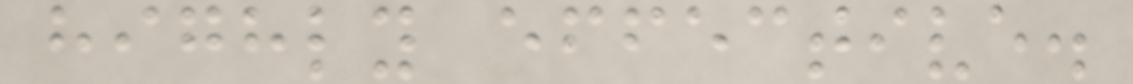highly effective.
